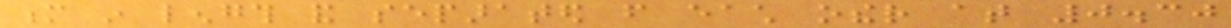m in length and separated from each other at 0.30
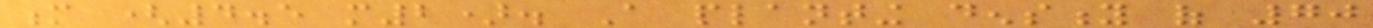m (4.5 m2). A planting density of 70
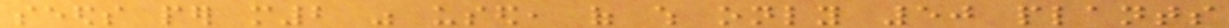seeds per m2 was used, of which only 50 plants
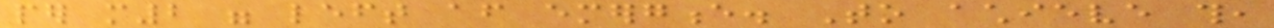per m2 were left after emergence. To achieve this,
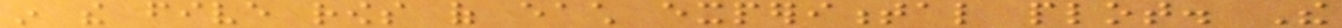in the five rows of each experimental plot. The
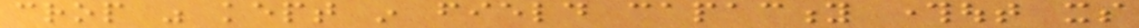crop was kept in field capacity throughout its
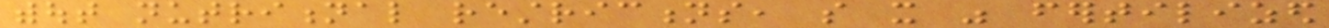without nutritional restrictions, so it was fertilized
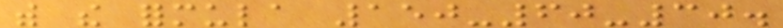with the formula 150-60-30.
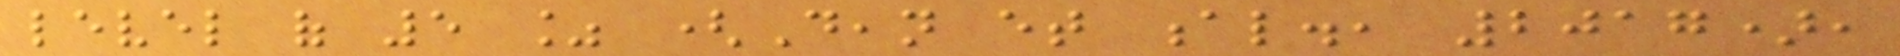level of 5 % (Dean et al., 2017),
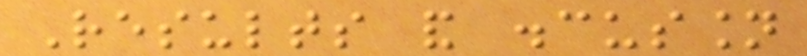Results and discussion
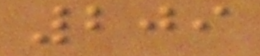209
